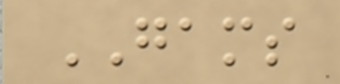GAMS
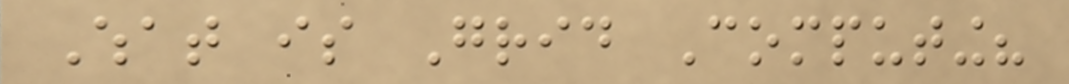What is Grid Computing?
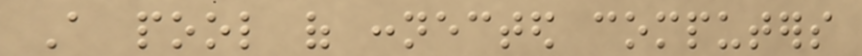A pool of connected computers
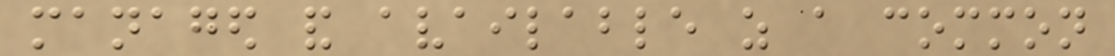managed and available as a common
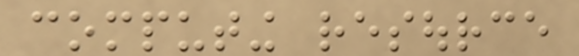computing resource
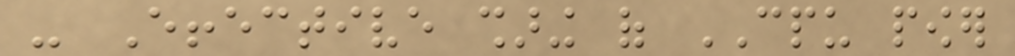- Effective sharing of CPU power
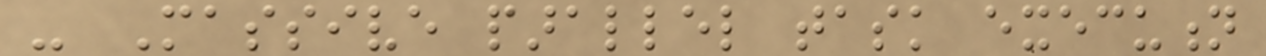- Massive parallel task execution
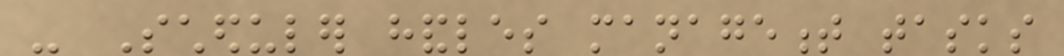- Scheduler handles management tasks
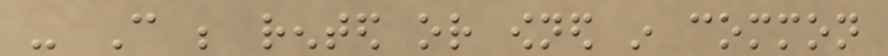- Can be rented or owned in common
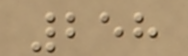258
